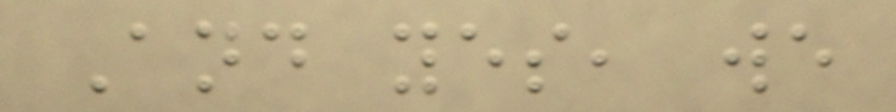And yes, we
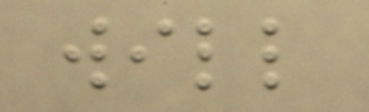will
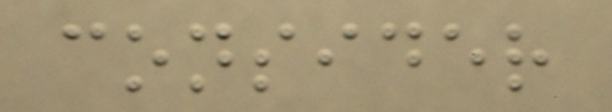consider
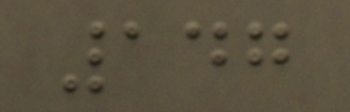147
